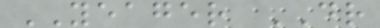YEAGER DR
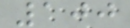100
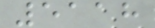5118
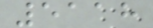5118
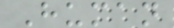Human
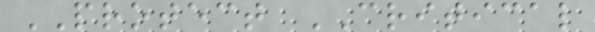PROTECT CRITICAL
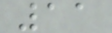11
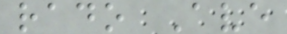rado Ave
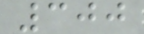300
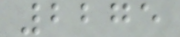2275
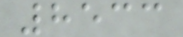8533
